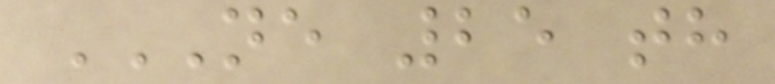NE 25 TH
